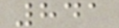841
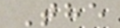The
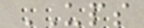UPS
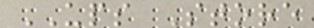UPS Store
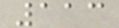113
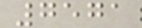7571
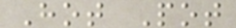Hot Pot
